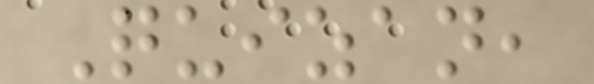Quizan,
